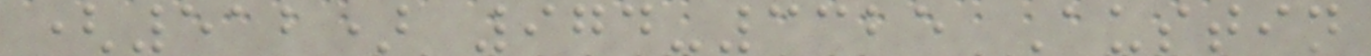(512) 974-3325 Austin
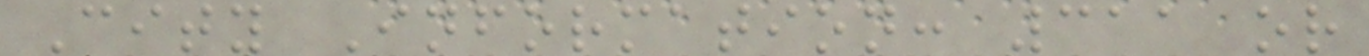City Information: 311 or
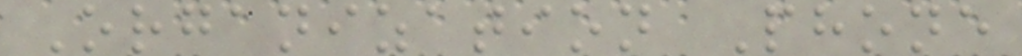Organization Phone
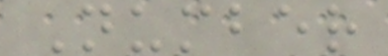Number
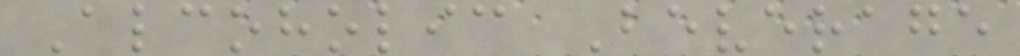Alcoholic Beverage
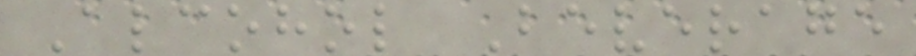Alcohol Beverage
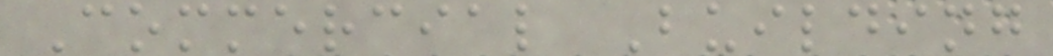Commercial Building
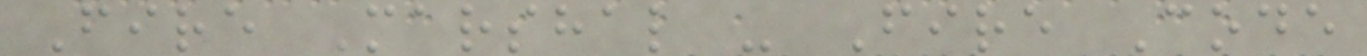Fire Marshal - Fire Code
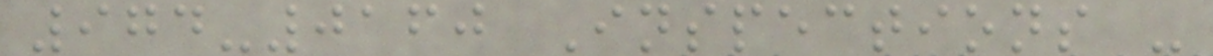974-0160 Inspections -
